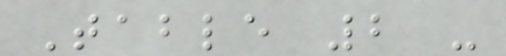Table 2 -
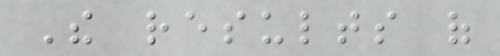The results of
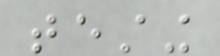testing
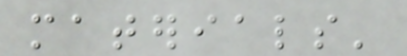materials'
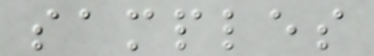samples
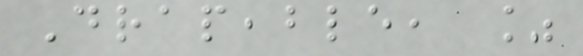Drapeable, %
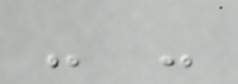- -
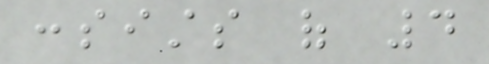consists of 4
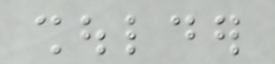shoulder
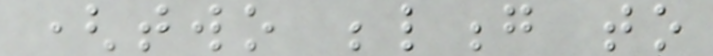(two belong to
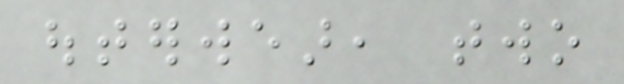outerwear, two
